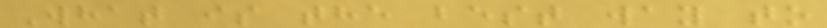What is the best way to
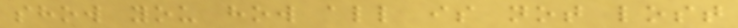show you how all is not lost
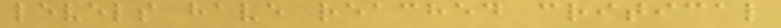levels have reached critical
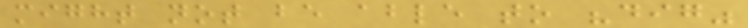might not be able to "dig"
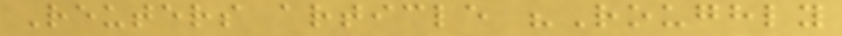Reuters article "Roughly
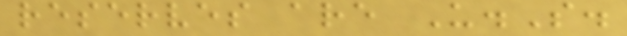reserves are U.S.
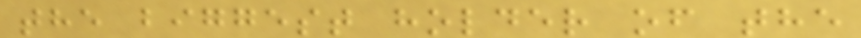the biggest holder of the
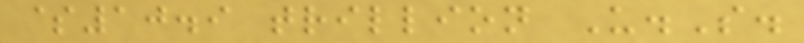$10.9 trillion U.S.
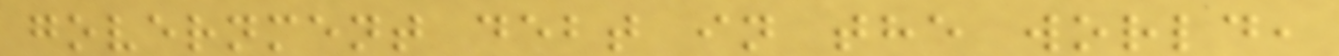government debt in the world,
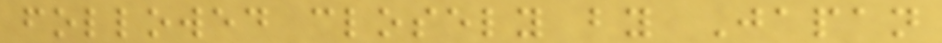followed closely by Japan
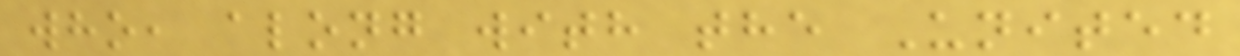who, along with the United
